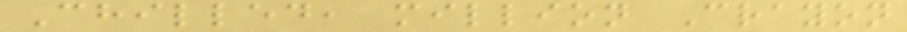Chilled, million Crayon
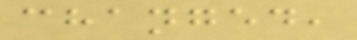changed,
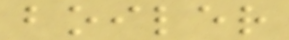boiler
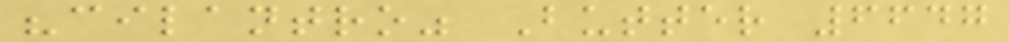"cilantro" Butter 6647
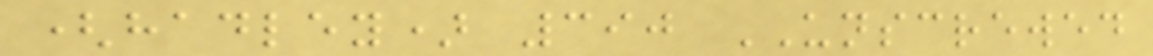(hadley) 390 UNSCREWED
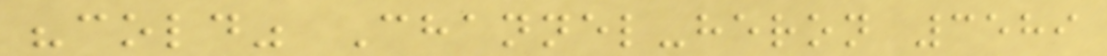"cold" Channel-heron 3589
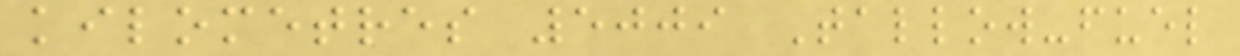kilometres 5009 Tallow-fuel
